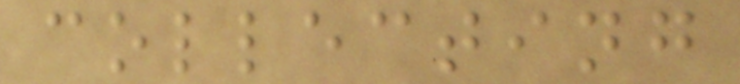collecting
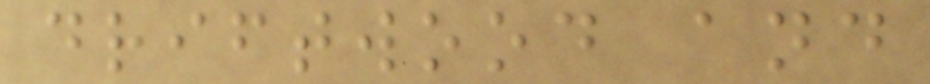driftwood and
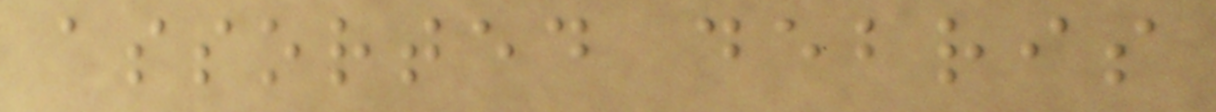assorted debris
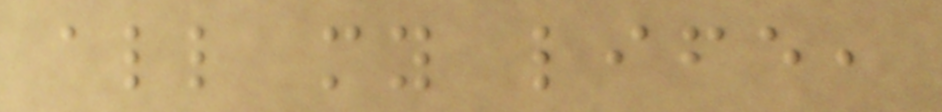all my life,
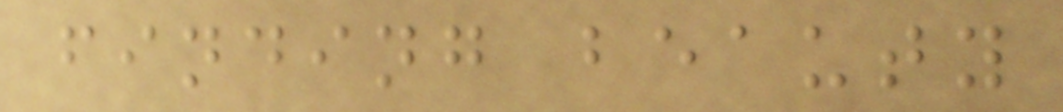finding beauty
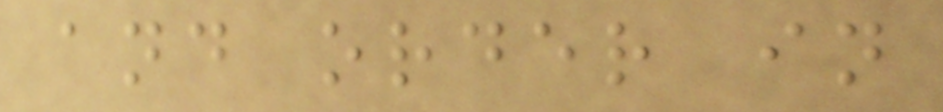and order in
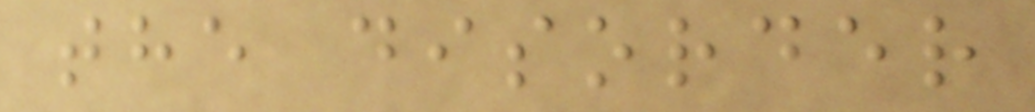the disorder
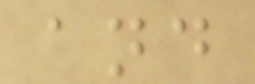and
